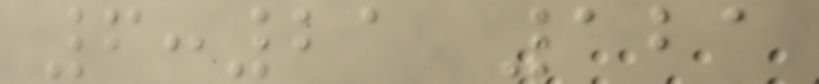6:21 121
